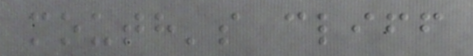mouth's cliff
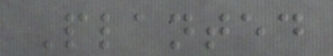Planted
